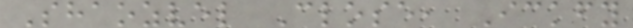Shaozvel Close, Ickfy
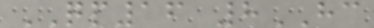QP16 8HC
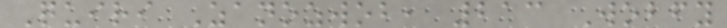Quiri Zanozwob, 213 Wobfy
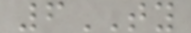6TY
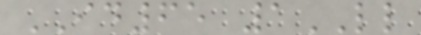ID65 1LL
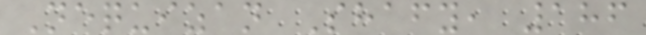Nequizan Shafy, 186
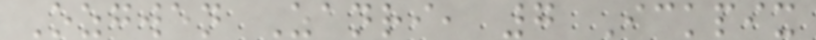Ozgwen Zanri, 7 Ickpix
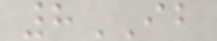8IB
